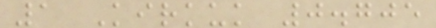1 Kirkuk 0.705
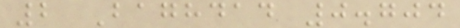2 Baghdad 0.704
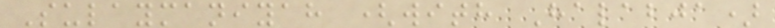Sulaymaniyah (with Halabja)
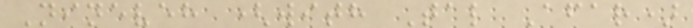Nineveh (with Tal Afar)
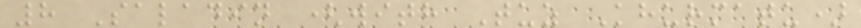8 Saladin (with Tuz Khurmatu)
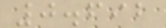0.692
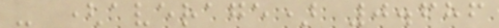- (average) 0.686
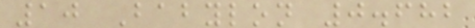10 Babylon 0.682
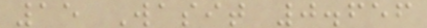15 Wasit 0.656
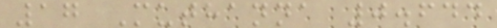17 Muthanna 0.644
